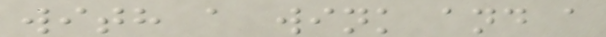with a wink and a
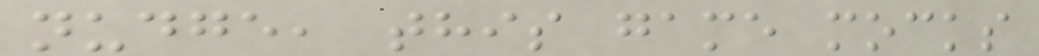nudge, this game mocks
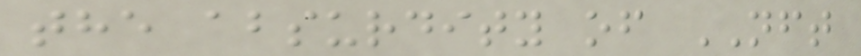the absurdity of NFT
